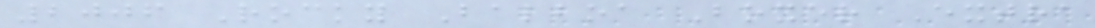2006 Rocky Balboa Boxer Extra
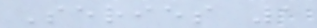Series 1
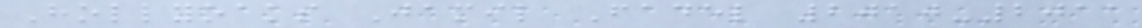Hollyoaks Jamil Fadel 2010-2011
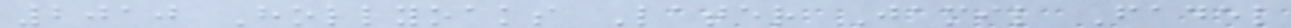2010 Hollyoaks Later Jamil Fadel
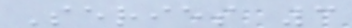Series 3
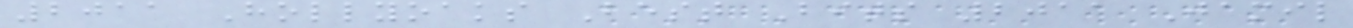2011 Hollyoaks Best Bits 2011 Jamil
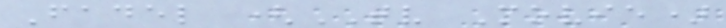Fadel (TV Movie)
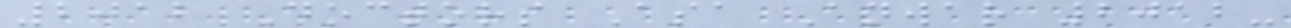2012 Doctors Asa Anwar 2012-
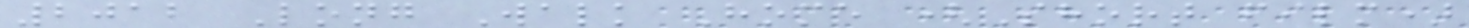2012 Long Walk Home (Short film)
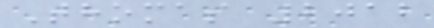Thomas 2012
